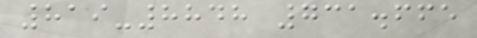819-8848 731.665
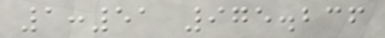1:51 975.236
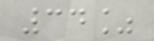34%
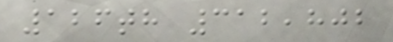126th 312,802
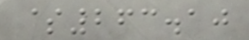$263.10
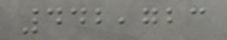442,723
